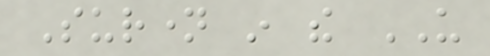Surname in the US
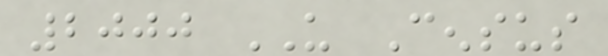2000 US Census
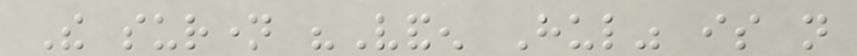The surname "Vanden Hul" is not
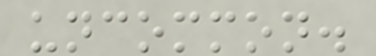uncommon.
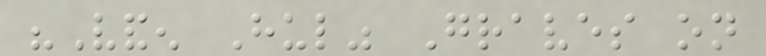"Vanden Hul" Graves on
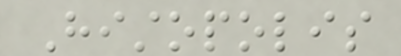Histopolis
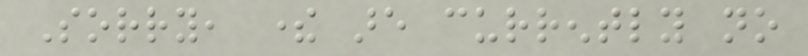Sorry, there are currently no
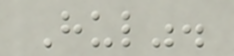Hul".
